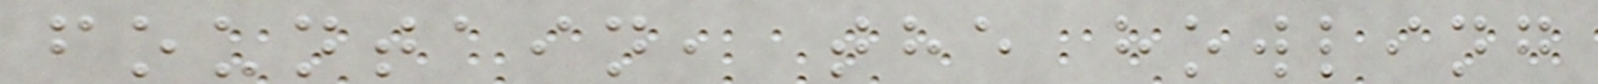fountain, the howling
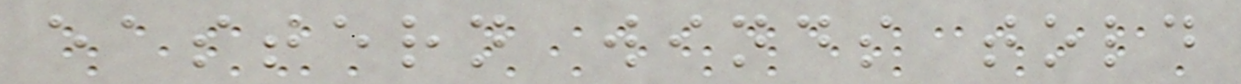eastern winds told
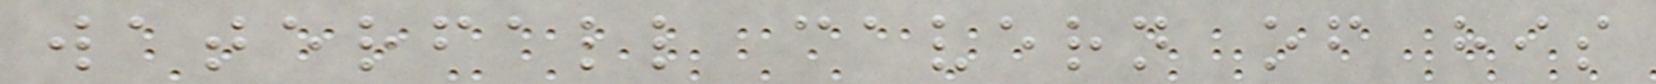waterfall cavern of his
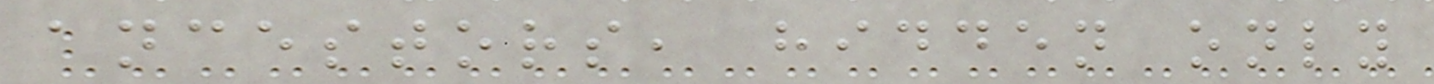ancestors, hidden only
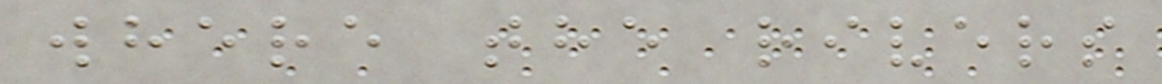where the rivers
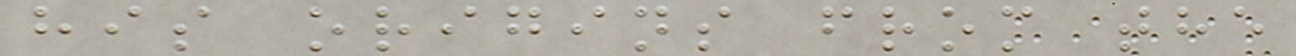his origins from the
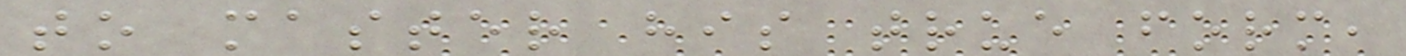to master his true form,
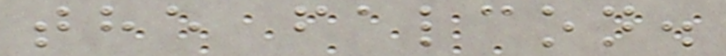the falcon.
